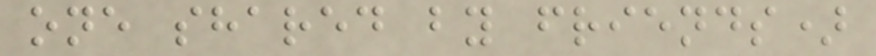one shared by friends)
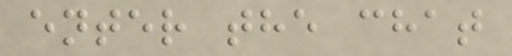enter the chat
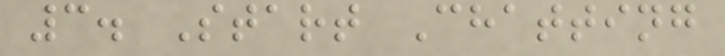3. Start Chatting
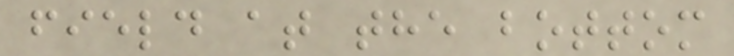field at the bottom
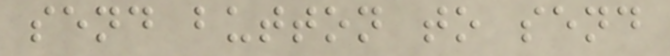send button to send
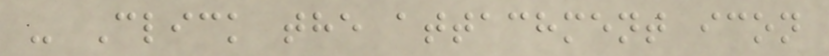- Click the attachment icon
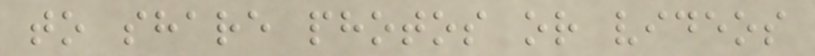to share photos or videos
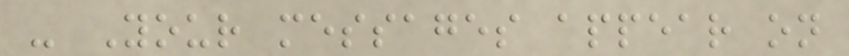- Your messages appear on
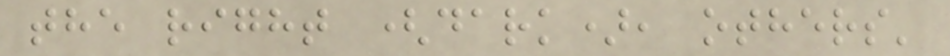the right (dark), others'
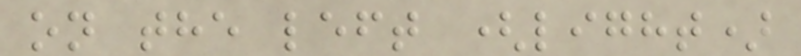on the left (light)
